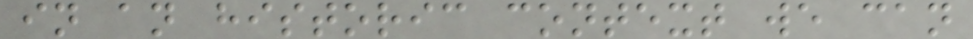in an historic context we can
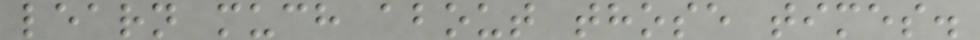learn much about those times.
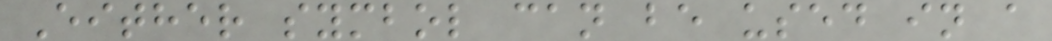Either symbol can be used in a
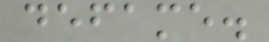defame.
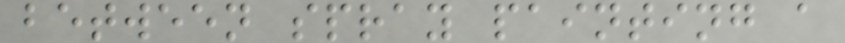between spray painting a
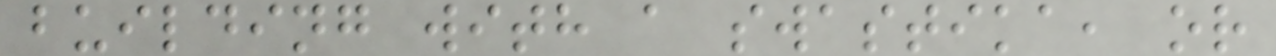building with a swastika, or
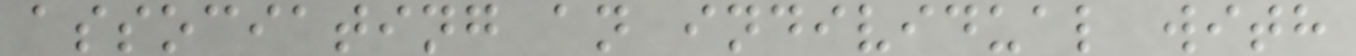associating an individual with
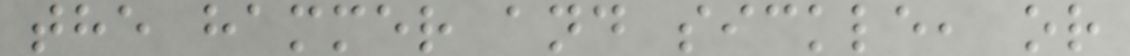the hammer and sickle, or
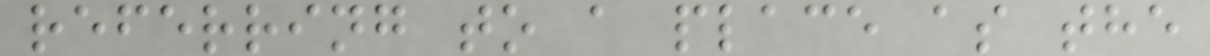referring to a place as the
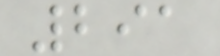291
